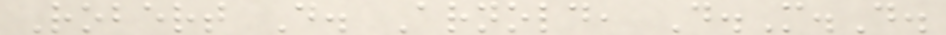Robert D. Arnold, D.M.D.
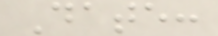Date:
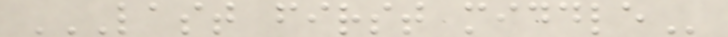LAST FIRST MIDDLE
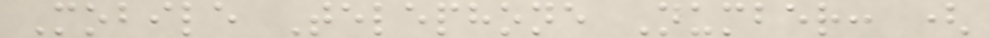Mobile Telephone Number: (
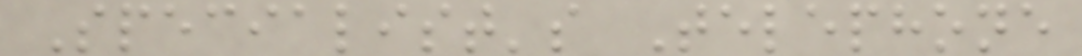Specialist's Telephone
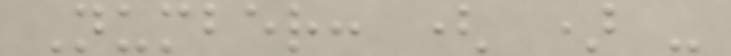Number: ( ) -
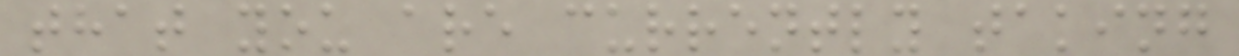that you are currently taking
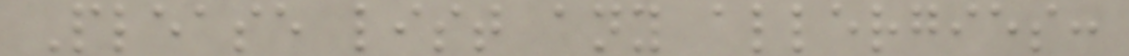Please list any allergies:
